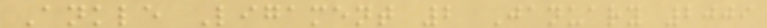Ankle Ligament 2 January 2009
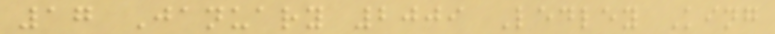17 January 2009 Ledley King
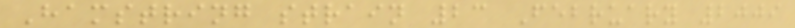Hamstring strain 23 February 2009
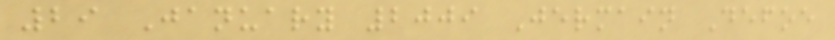29 January 2009 Jermain Defoe
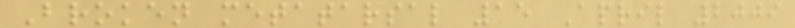Broken metatarsal 15 April 2009
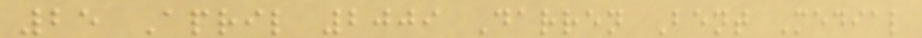25 April 2009 Darren Bent Medial
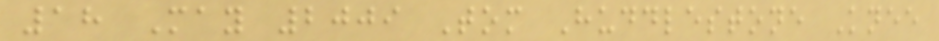18 May 2009 Tom Huddlestone Knee
